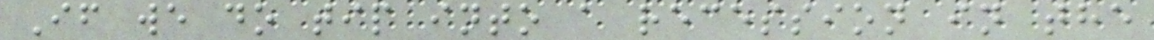If we do tip into a recession in the
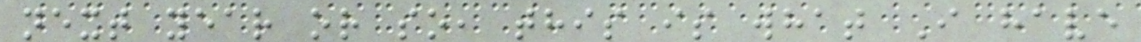next year or so, this is what I have
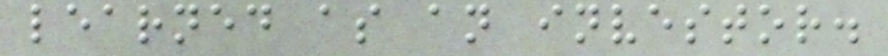learned as an investor.
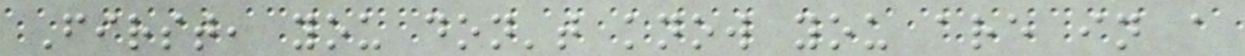First, you don't know you are in a
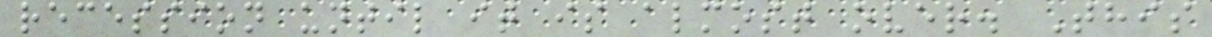recession until it is almost over. This
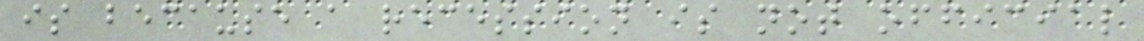is because a recession is not official
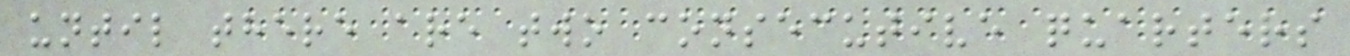until there are two consecutive quarters
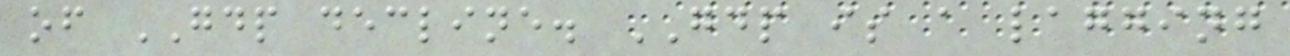of GDP decline. GDP is a lagging
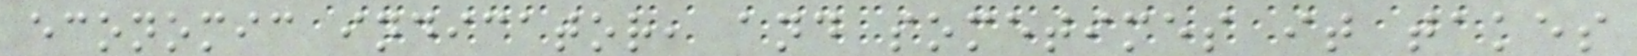economic indicator, and sometimes it takes
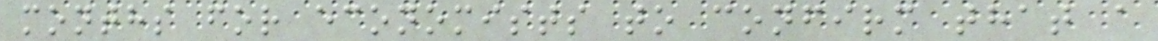months for economists to confirm that a
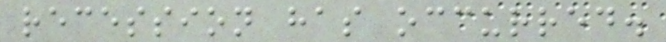recession has occurred.
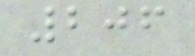206
